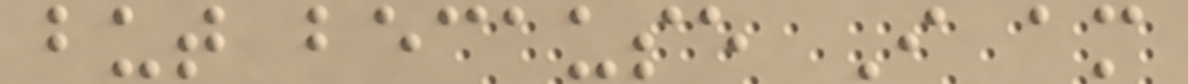but because I am
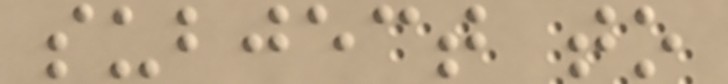subject to
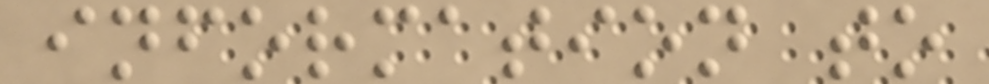information to
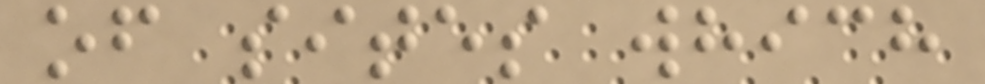of sites which
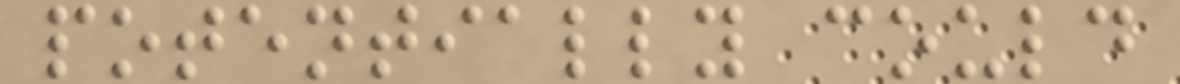potentially could
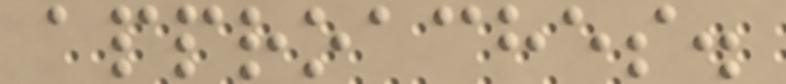approaches.
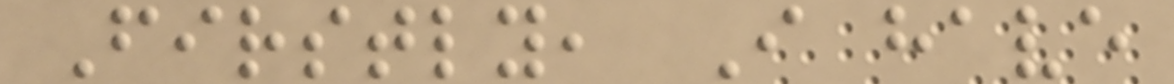Firstly, I have
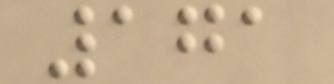171
